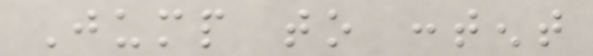Jump to content
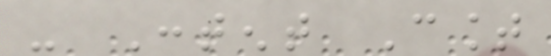- Content Count
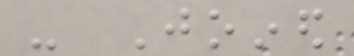- Joined
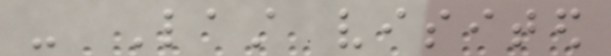- Last visited
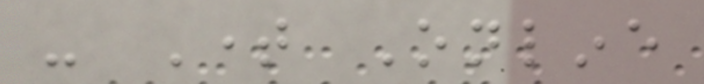- Time Online
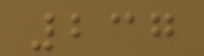237
